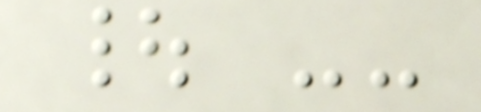| --
